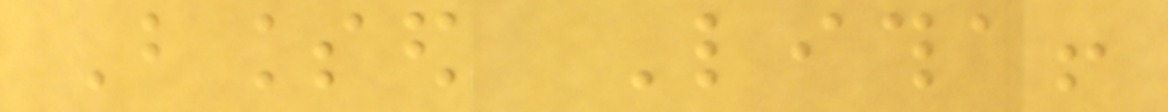Blessed Litha!
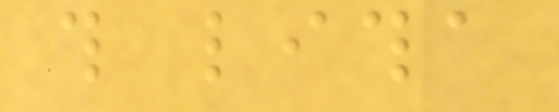this litha
